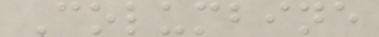Columbine
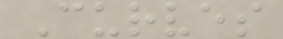Curves
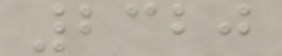2320
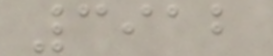3912
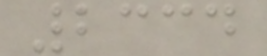2334
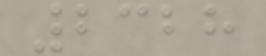2328
